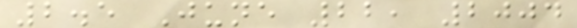2.5 June 22, 2004
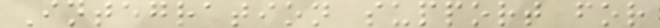Integration support for
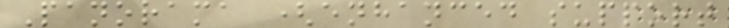Panorama (enhanced support
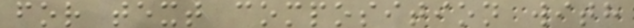for text composition with
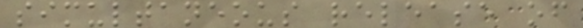simultaneous release of
